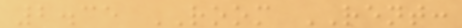2.35 ROOM RENT:
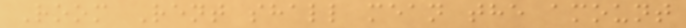Room Rent shall mean the amount
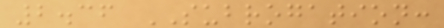2.36 SUBROGATION:
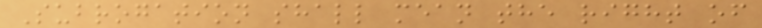Subrogation shall mean the right of
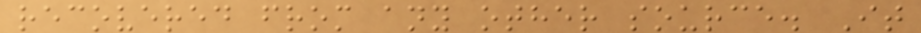recovered from any other source. It
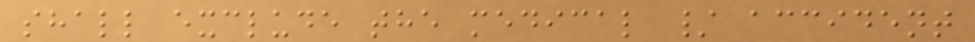shall exclude the medical / accident
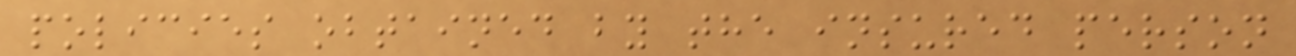policies obtained by the insured person
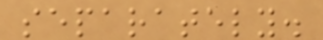separately.
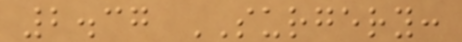2.37 SURGERY:
